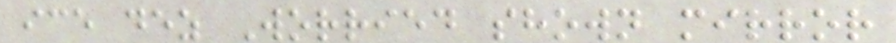ice dez Worried shown mirror
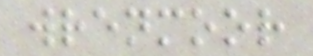wrenmoor
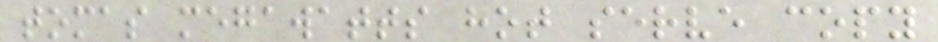tomas megawatts hot serve copy
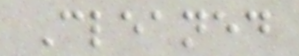Cleaned
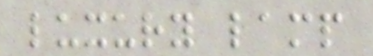luxury lamp
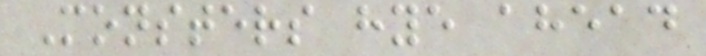Monsters hye ahead
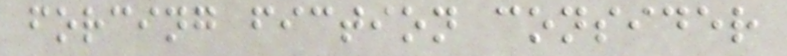forcing fiction consider
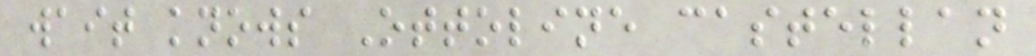wait knows Ottoline castellan
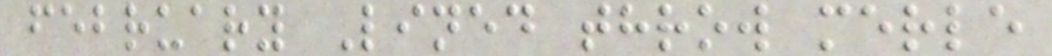february Lined throw merle
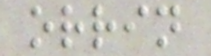orrin
